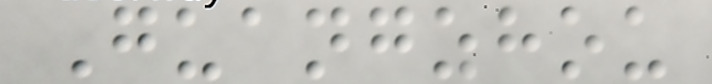Guangzhou
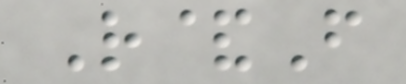R&F
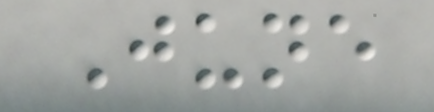June
